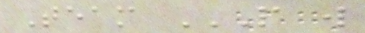Team P W
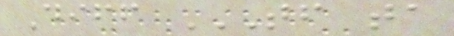Diff TF TA
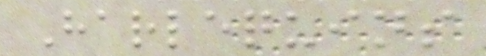Harlequins
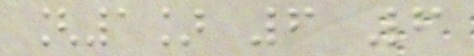[1] 6 6
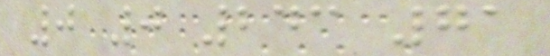0 0 243 71
